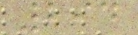294
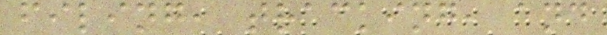filing, tracking, and
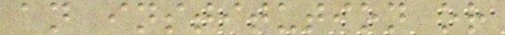an institution or
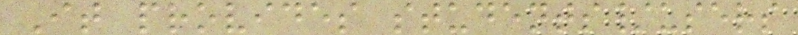It provides students/users
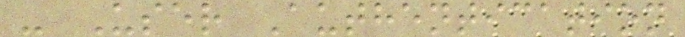- User Authentication
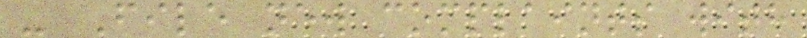- File new complaints with
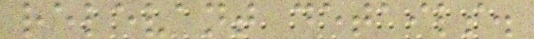relevant details.
